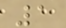1
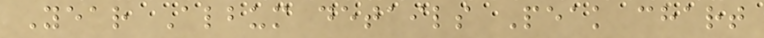Year Album details Peak chart
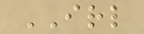IRL
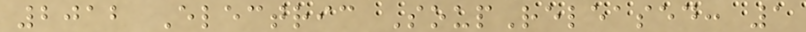2012 Electric SoupReleased: 1
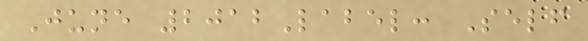June 2012Label: Self
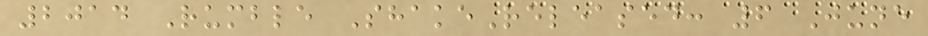2014 Rumble ShakeReleased: 6 June
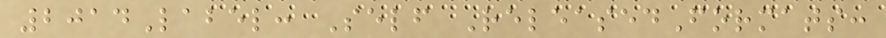2014Label: Self ReleasedFormats:
